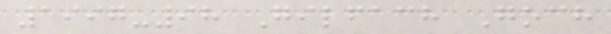1997-98 Gilfach Goch
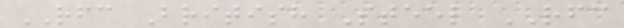RFC British Steel RFC
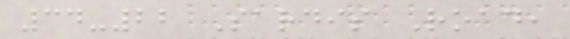34-22 Sardis Road,
